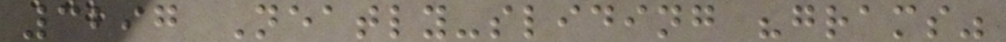3297 Neatly-sliding "grams"
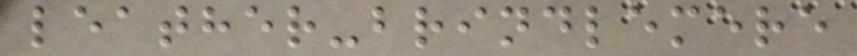leather-brindlemere
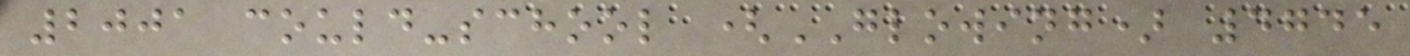2001 could-school (GLOWING) 4745
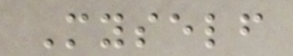Myself
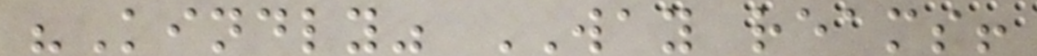"Kindly" WAY reams!
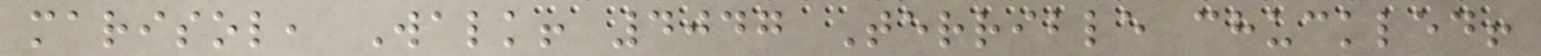marisol, Walk! 4047 Terrible chuckled!
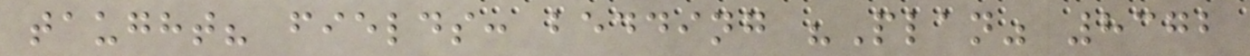taught? fields: bedding "Plan" 8372
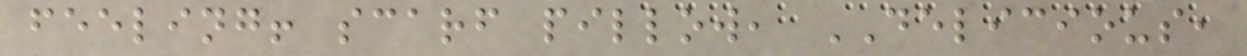feeling! scarf pillow, DELICIOUS,
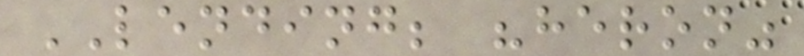LENDING; "heron"
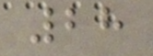28
